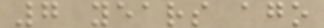7 years ago
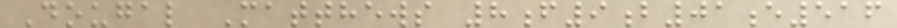Dougal Matthews 8f9b01e516
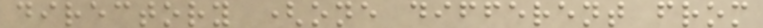directory (one different from
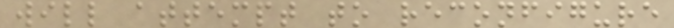will attempt to reconfigure
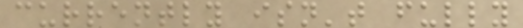currently isn't fully
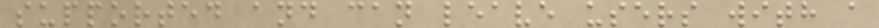supported and can leave users with a
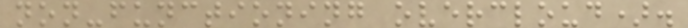non-functioning overcloud).
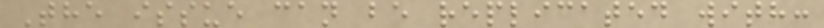The issue can be replicated with:
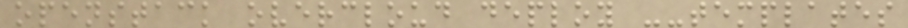openstack overcloud deploy --templates
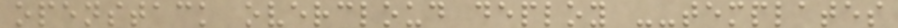openstack overcloud deploy --templates
